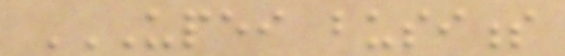UPEI BUSINESS
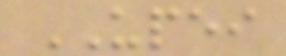UPEI
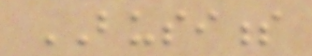BUSINESS
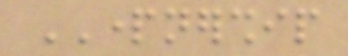PARTNERSHIP
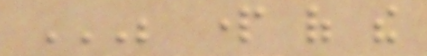BE PART OF THE
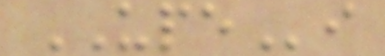UPEi
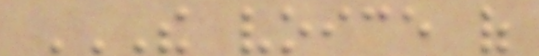THE VOICE OF
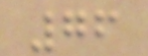76
